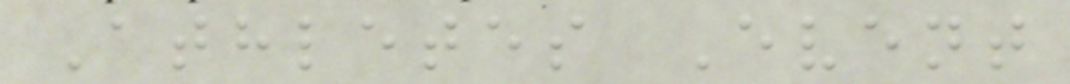Athletes Event
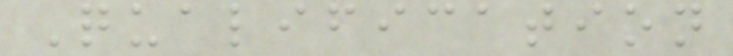Qualification
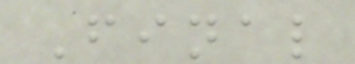Final
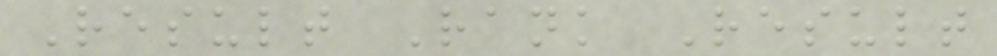Result Rank Result
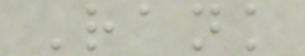Rank
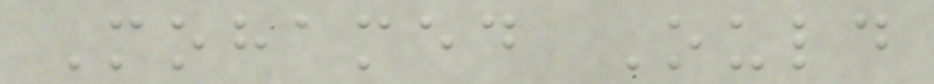Mohamed Ould
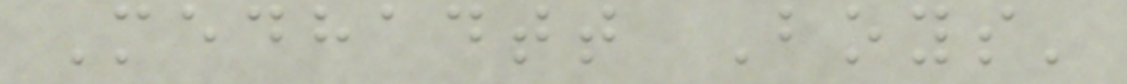Medhadtt Boys'
